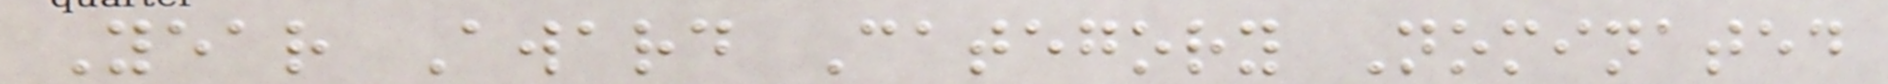Year Award Category Nominated
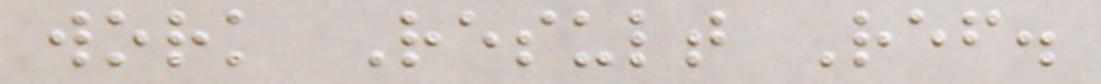work Result Ref.
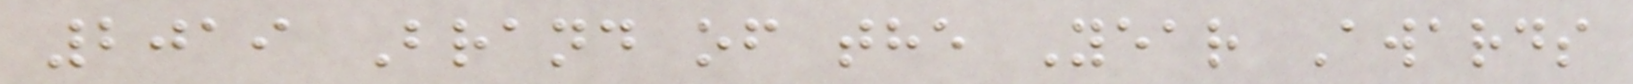2019 Brand of the Year Awards
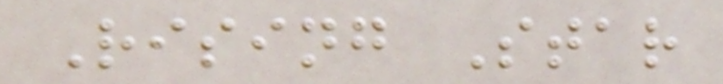Rising Star
